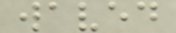waved
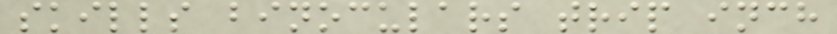skills binoculars trip inch
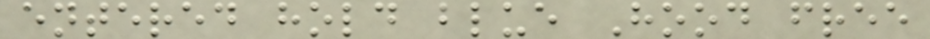entered hold blue Hood free
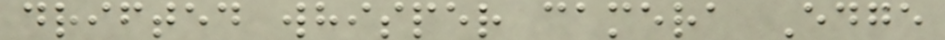drifted whisper camera Edge
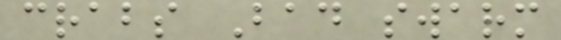crabs Bad swarm
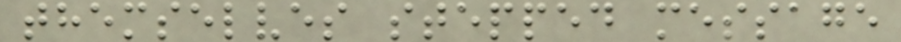themselves stepped message
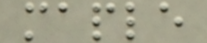maple
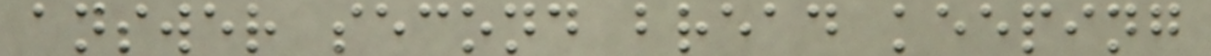answer second bread keeping
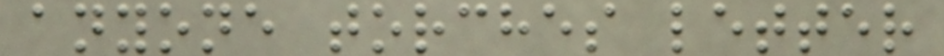anyone torches letter
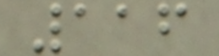116
